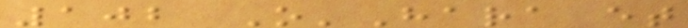102 O'Hara et
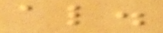al.
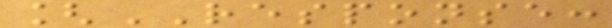[RESPONSE:
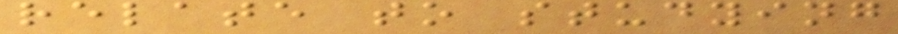relate to studying
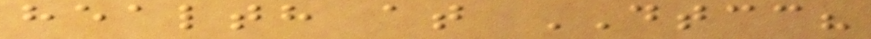health at DTCC?
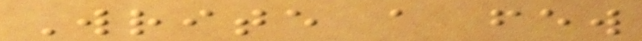Write a few
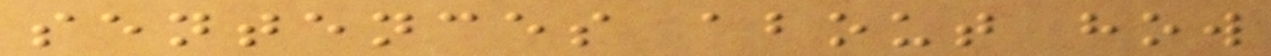sentences about how
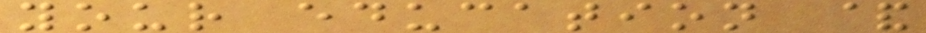your education &
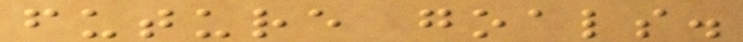future goals.
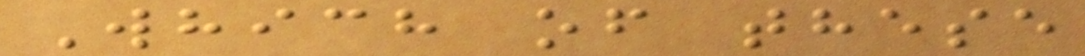Which of these
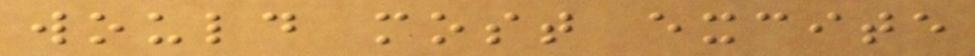would most excite
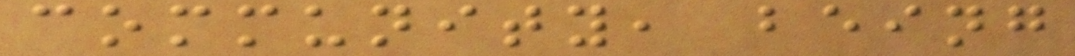community, being
